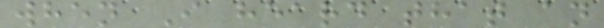when I heard that an
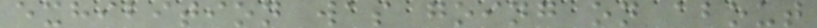exhibition was going on about
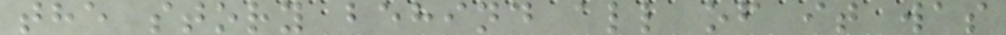the story behind all of it was
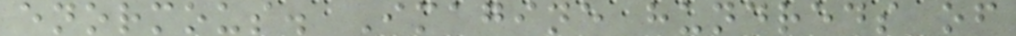enormous. Imagine hundreds of
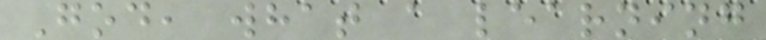God, what a learning
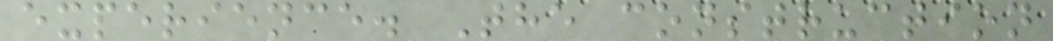experience. The construction
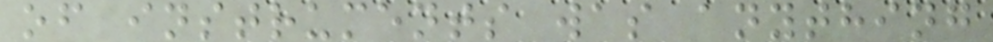of instruments was anything
